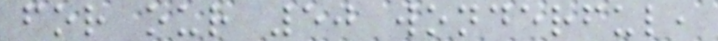for our 50 wonderful,
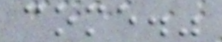come."
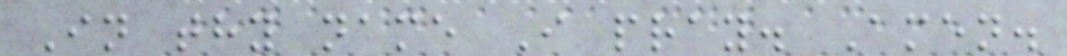In thy name I pray. Amen.
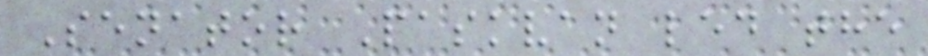Senator Paskvan led the
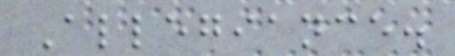Allegiance.
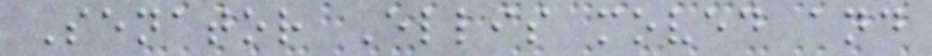Senator Ellis moved and
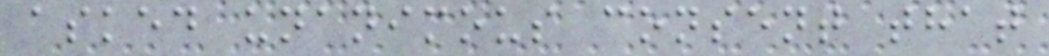asked unanimous consent that
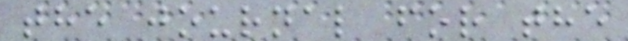the journal for the
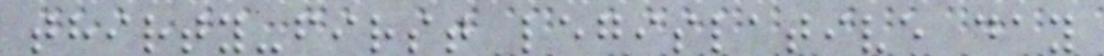thirty-first legislative day
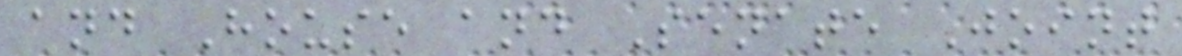and House and Senate Joint
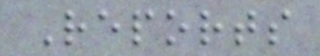Reports
